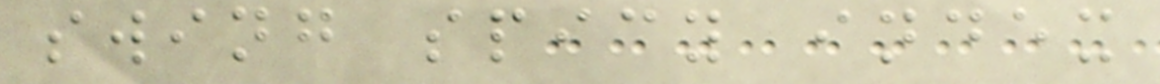swing spicy index
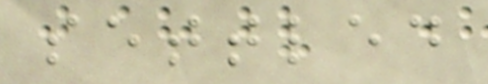settled
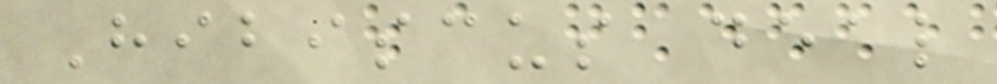Hibiscus deal
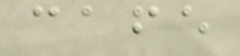cafe
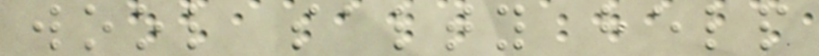wool salty help
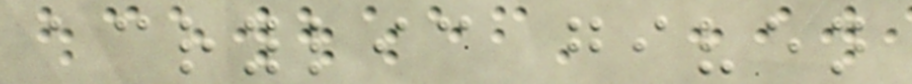acrylic given
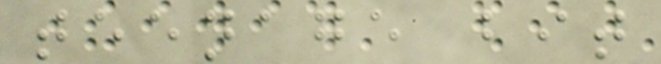teenage bit
